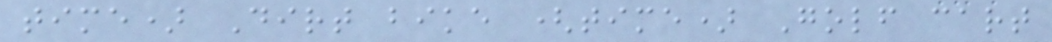time) Dirt bike (time) Golf cart
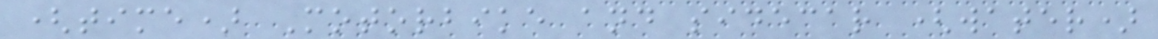(time) Motorbike and sidecar (water)
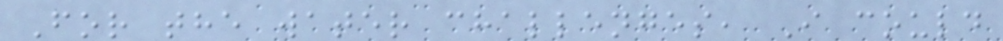For the water challenges, I could
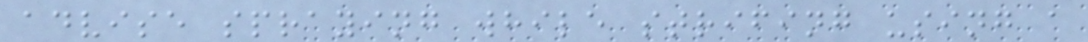advise spraying while strifing using a
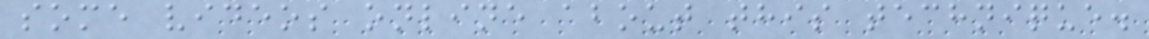some videos online about this technique.
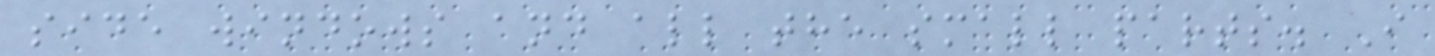side windows and all the small parts. I
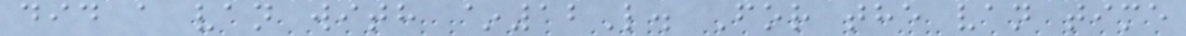did a van with ~12L. For the van time
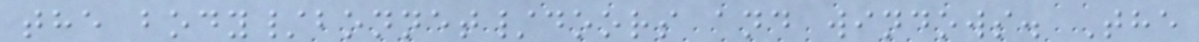the body/bonnet/doors and windows. The
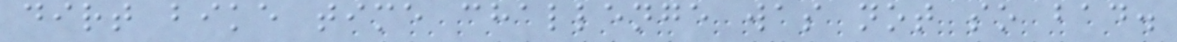dirt bike time challenge was not so bad.
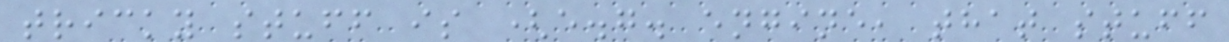tricky stuff is (e.g. engine, that stuff
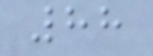88
